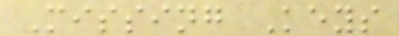Missing Keys
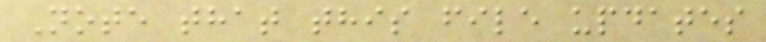Note that this file updates
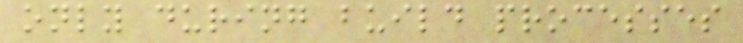only during build processes
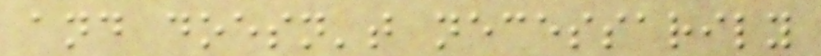and doesn't necessarily
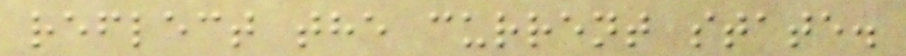reflect the current state.
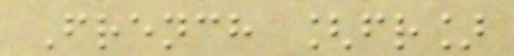French [fr]
